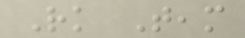Rk Team
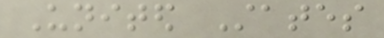United States
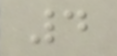4
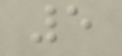5
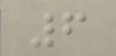6
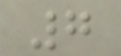7
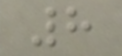8
